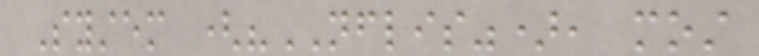System ("NFLIS"), most
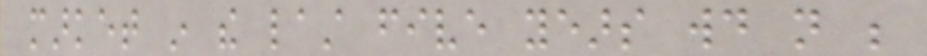market in the last five years would not be
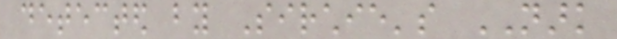detected by Sirchie's NARK
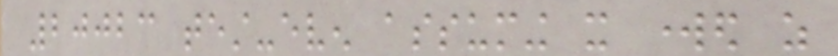20023 test-even assuming it worked as
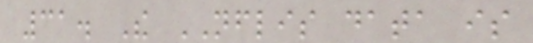31. The NFLIS data is
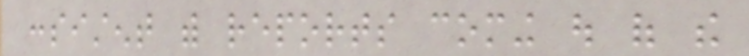consistent with reports coming out of the
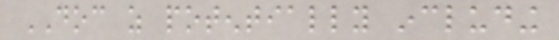DOC as potentially including
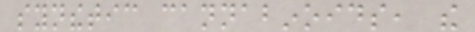synthetic cannabinoids, the
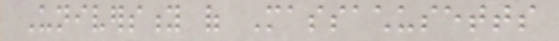University of Massachusetts
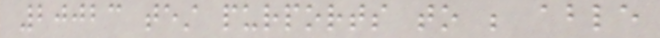20023 test purports to be able
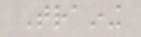Training
